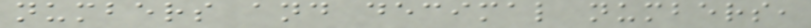numbers and decimal numbers,
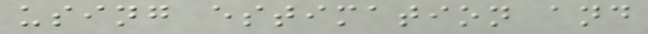using estimation and
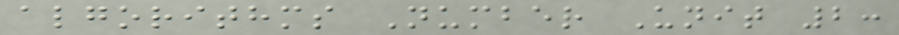algorithms Number Unit 2:
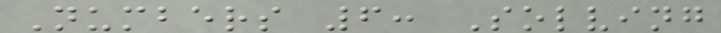Numbers 6: Solving
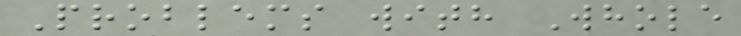Problems with Whole
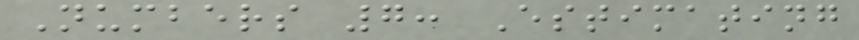Numbers 7: Estimating
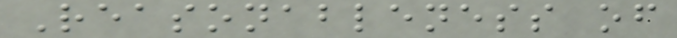Reasonableness of
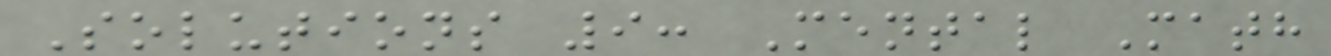Solutions 9: Mental Math
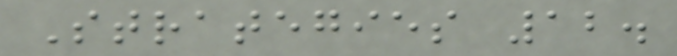Strategies 12.
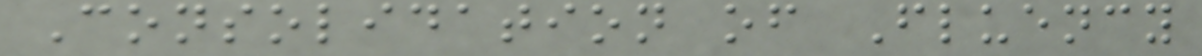Consolidation of Fluency
